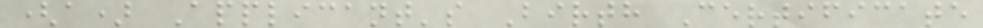(a) Applicant's Birth Certificate
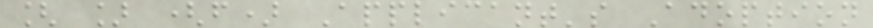[ ] (f) Applicant's Adoption
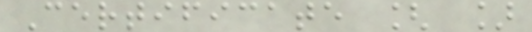Certificate [ ]
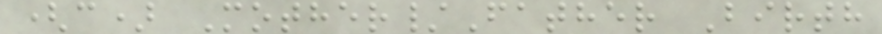(c) Mother/Father Birth
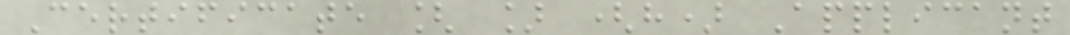Certificate [ ] (h) Applicant
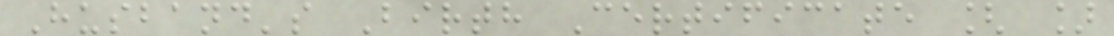Husband's Birth Certificate [ ]
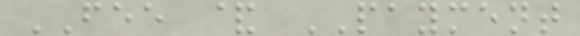FEE & PAYMENT
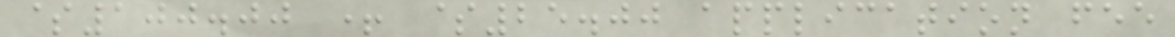$100.00 + $25.00 application fee
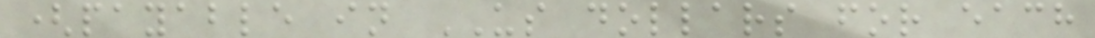(payable in US dollars for each
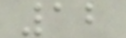12
